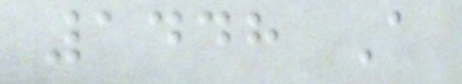1448 A
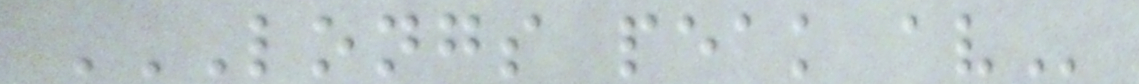LONGS PEAK AV
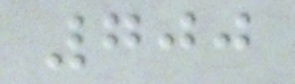700
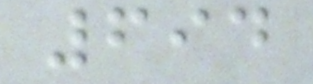694
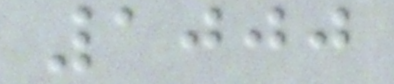1000
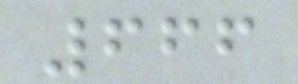666
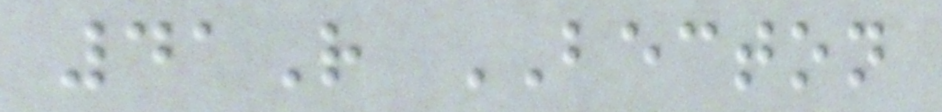41R BECTON
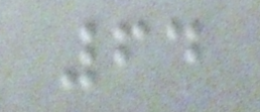64
